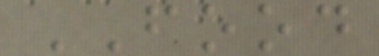FOOD
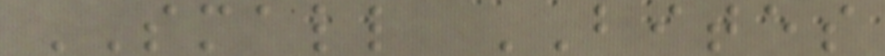SMALL BITES
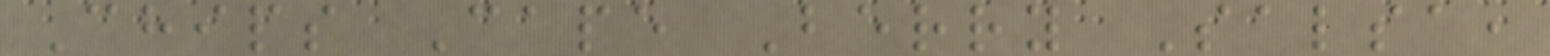Chips Cape Berry Salsa,
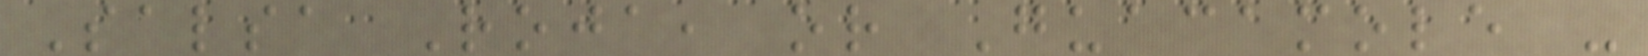Salsa Roja, or Guacamole -
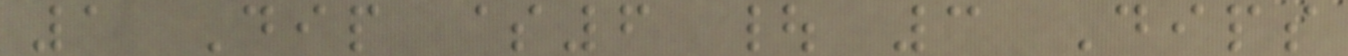1 Dip $6 | 3 Dips
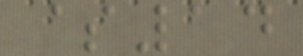$14
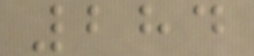284
